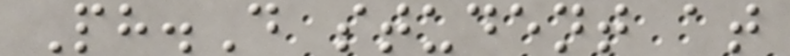Ph.D student at
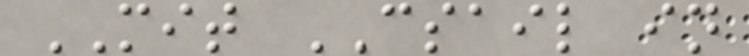MIT CSAIL in
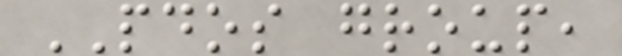PDOS group,
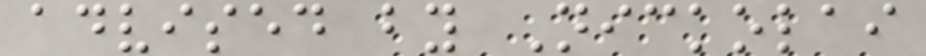advised by Nickolai
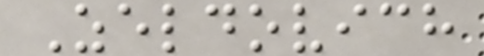Zeldovich
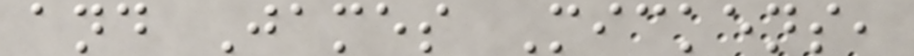and James Mickens,
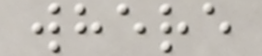where
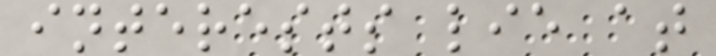interests lie at
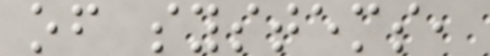of systems,
